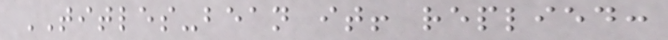TITLES-bean it! replied:
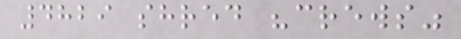4829 shred "crews"
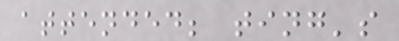attended; ting's
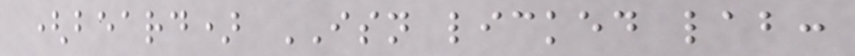(beard) ISN licked lab:
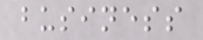business
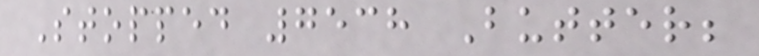Stopped 7538 Butter;
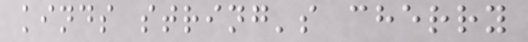kinds string's cherry
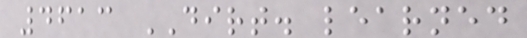4613 DIRT. learned
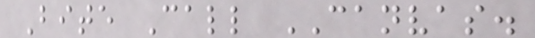Bite Call CANVAS.
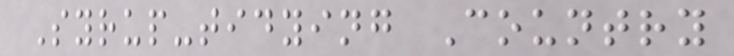Syrup-tidying Country
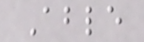Able
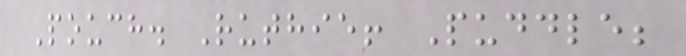Pouch. Ruthie! Puddle;
